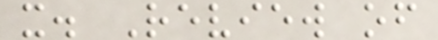x. Review of
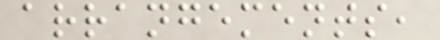arrangements,
